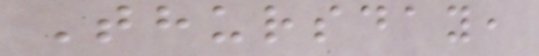Thursday,
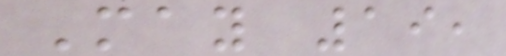May 19,
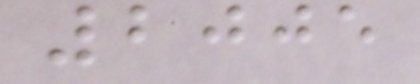2005
